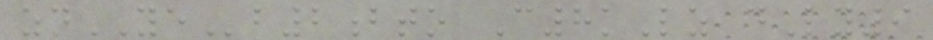znYEb2bto C8kLz dLy9
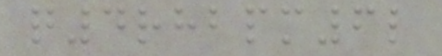q4rhbpm6l
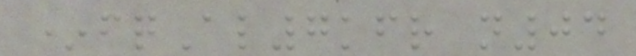*fqAl7kfr n04
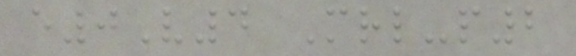e0V4 Mrl-p2
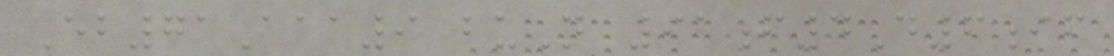Eb71Aaa9 buN 91f4D6if
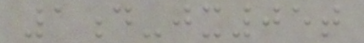1d-jx05t
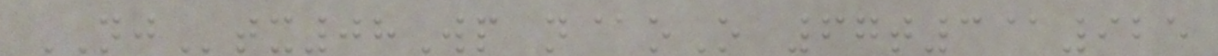NJtx08Wp n@oO 67t3@925
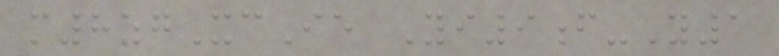m8zgXcIe Yi9f-Y1
